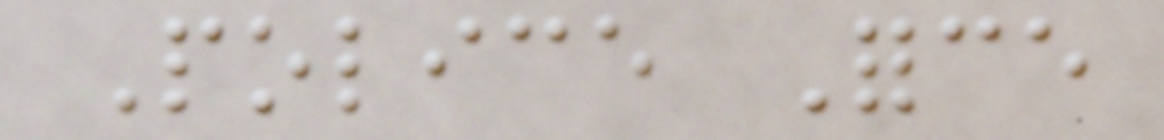Police Force
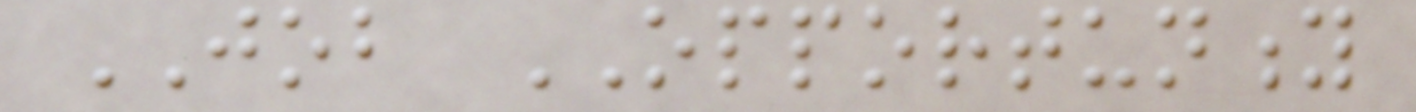JOB OPPORTUNITY
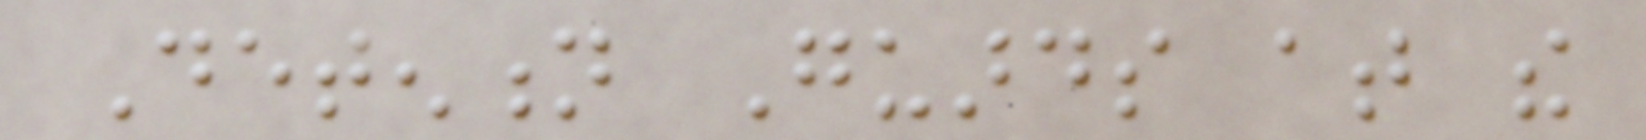Detention Guards at the
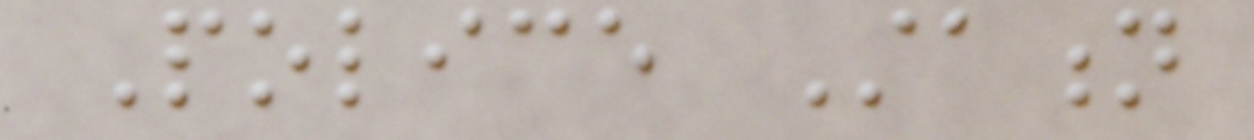Police Station
